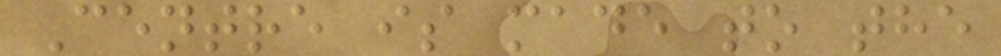Centre is made to the
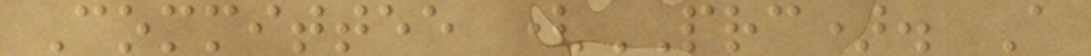Committee (PRC). A
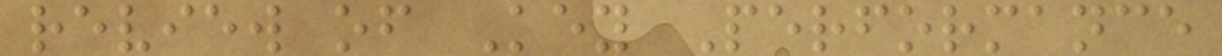review of Key Performance
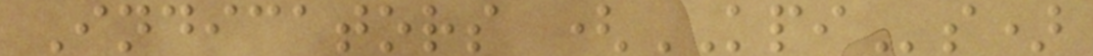Indicators (KPIs)
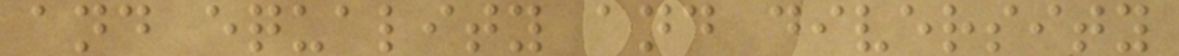and equality and diversity
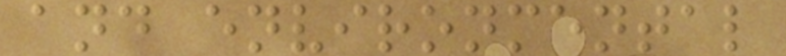and environmental
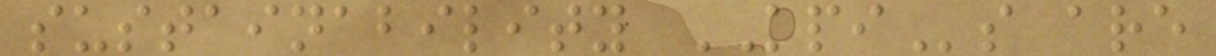sustainability KPIs are
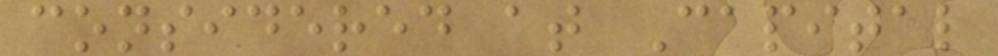considered at Capital
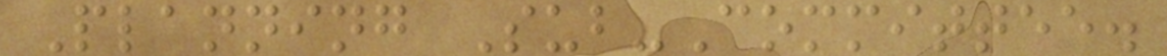Planning Sub-Committee.
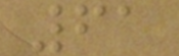61
